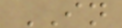IN
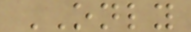ONLY
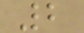2
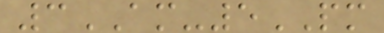3AM-5PM
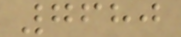7680
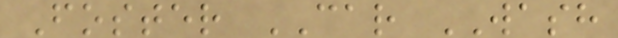Foster CAR WASH
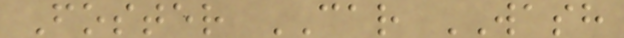Foster CAR WASH
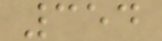354
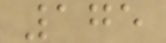175
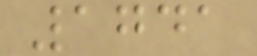1741
